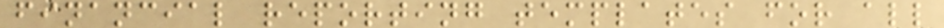financial reporting templates for all
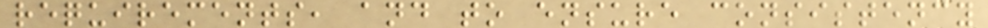requirements, and to ensure consistency
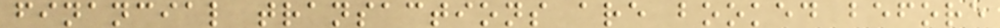financial transactions are booked before
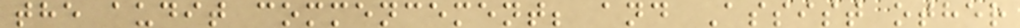the audit commencement; and Assist other
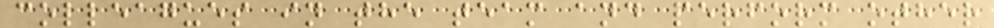colleagues in the team and perform other
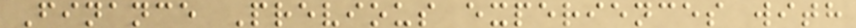Finance Previous experiences with
